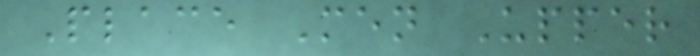Place Men Upper
